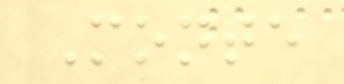Monte
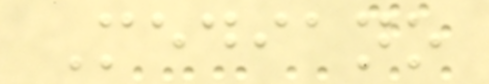Mediano
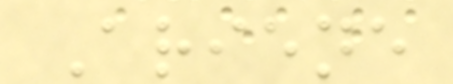Ariene
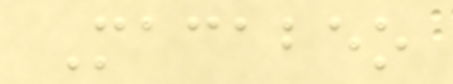Macabeo
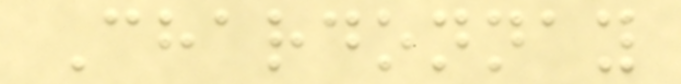Chardonnay
